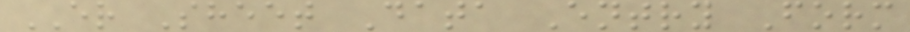ER Sheet Data Entry Form
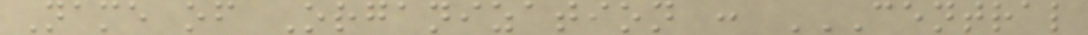Name of Organization : CENTRAL
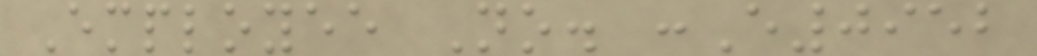Employee No. :E0952
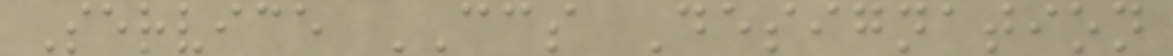Service CCS Designation
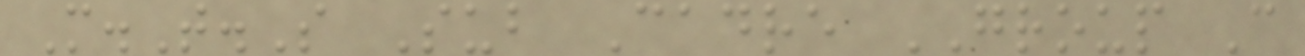M.T.S Sub Cadre GROUP C
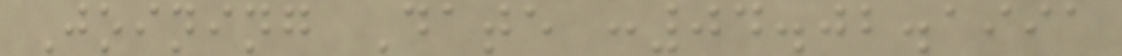Joining Date :04.02.1991
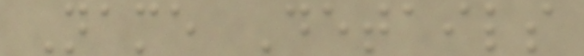Name Details
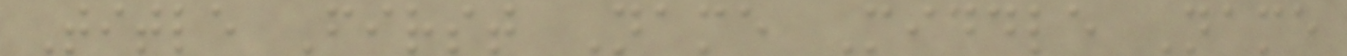Title First Name Middle Name
